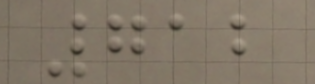712
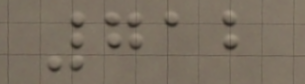712
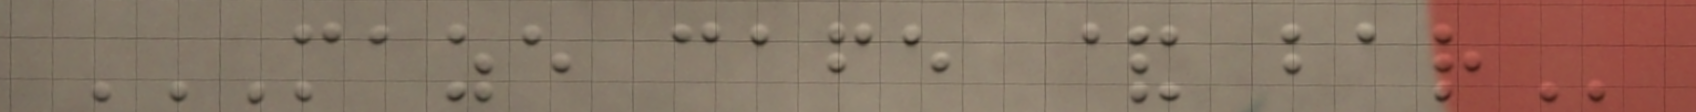MAZE CAFE & BAR
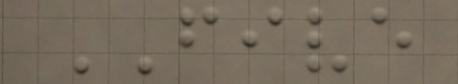FIVE
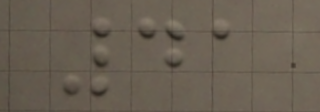41
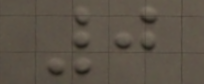0
